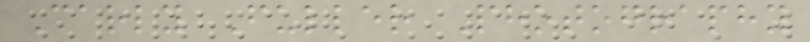Carly Fuller Photography
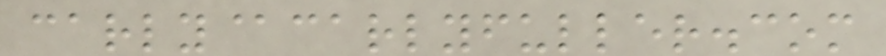carly@carlyfuller.com
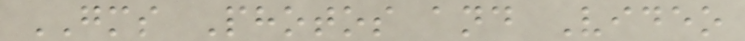GMS Photos and Video
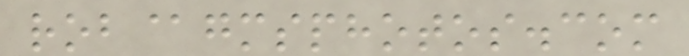rob@gmsphotos.com
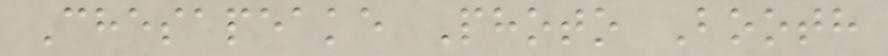Chesapeake Photo Booth
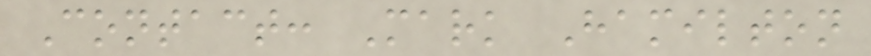Contact: Mark Hamilton
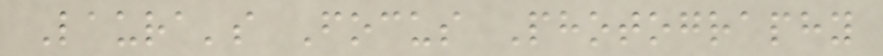Laura's Focus Photography
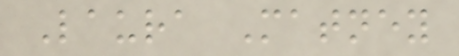Laura Matney
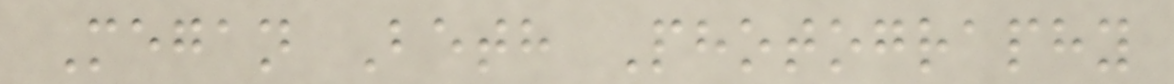Megan Beth Photography
